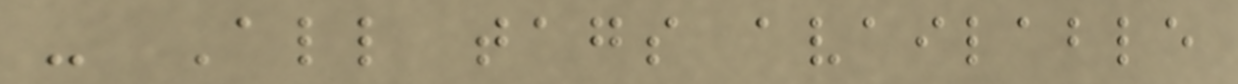- All tags available
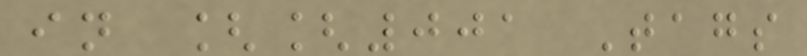in [[001 Tags
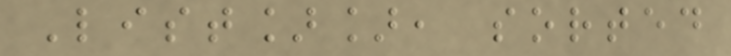List]], sorted
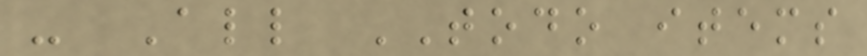- All TODO items
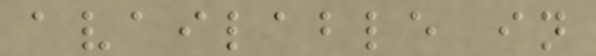available in
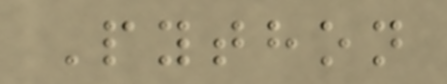Python
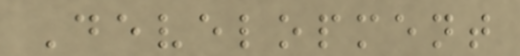Development
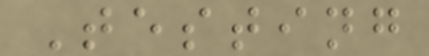Testing
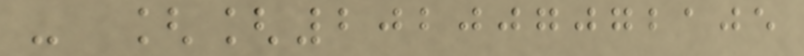- [[202007072105
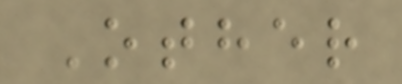Other
